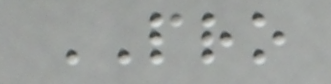PRO
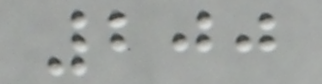200
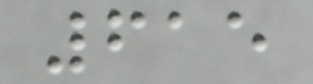615
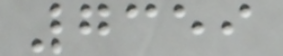7359
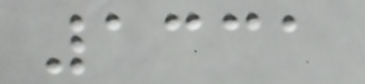1331
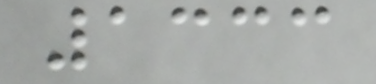1333
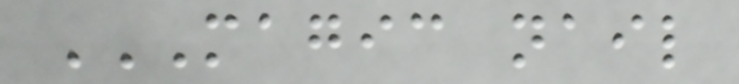MAGIC NAIL
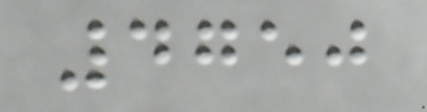4750
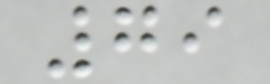79
